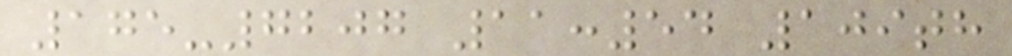175-7207 11:54 109th
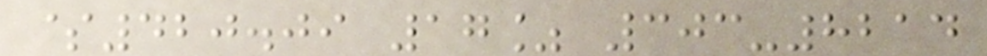$420.09 17% 303-8214
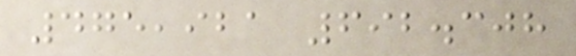475,921 692.308
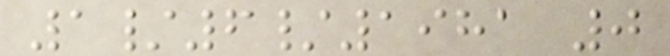1/6/1981 0
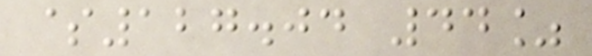$127.04 44%
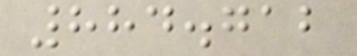884.712
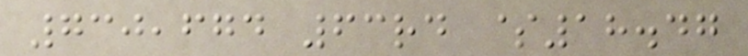730,674 63rd $18.47
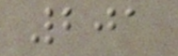201
